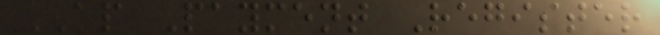AP Payment Register
